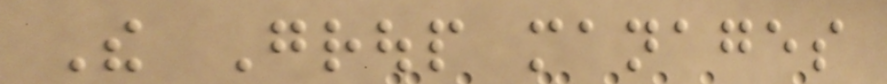The Group manages
